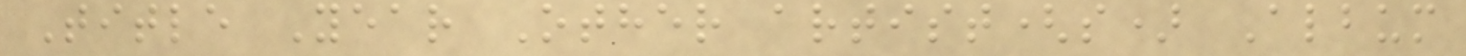Title Year Other artist(s) Album
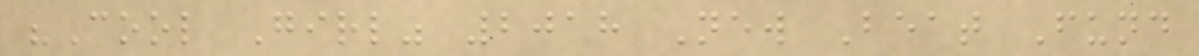"Cool Girl" 2018 New Beat Fund
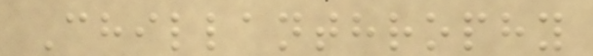Chillanthrophy
